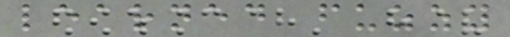learned fuzzy
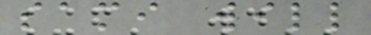sami will
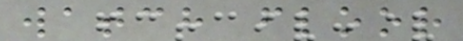watch floor
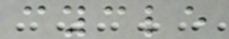cycle
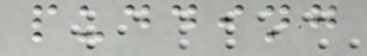pudding
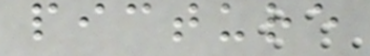picture
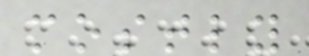mostly
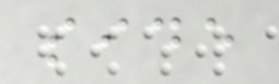side
